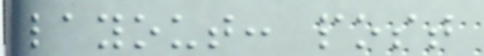layout: post
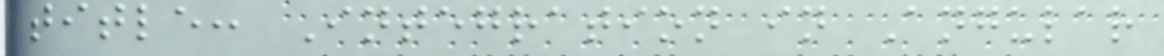title: Integration in Angular
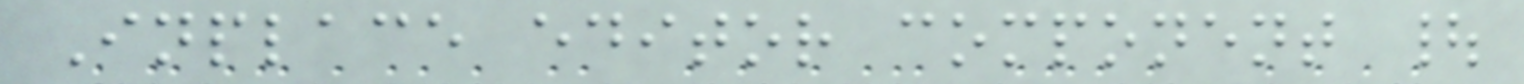Inplace editor component |
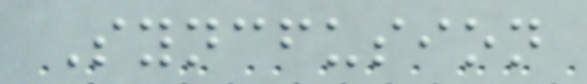Syncfusion
